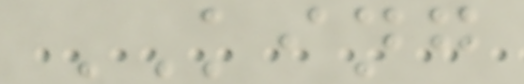KING
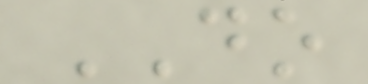DO
